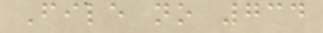File no 734
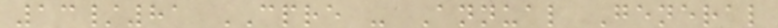13/81 CPRE - Annual General
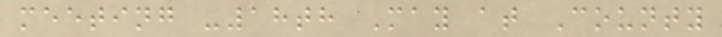meeting -18th May at County
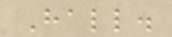Hall.
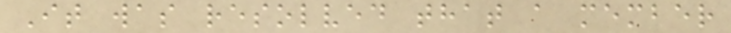It was resolved that a member
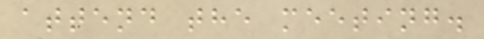attend the meeting.
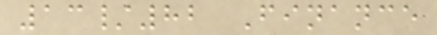13/82 Finance
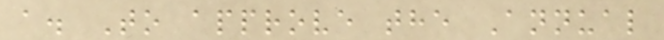a. To approve the Annual
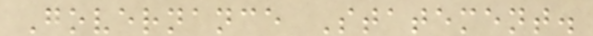Governance Statement.
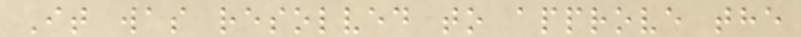It was resolved to approve the
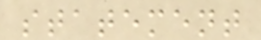statement
